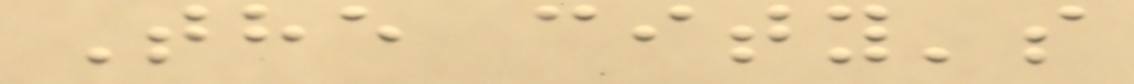The city's
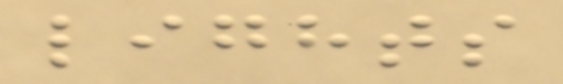lights
